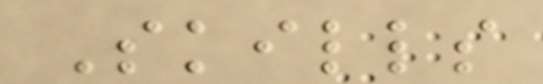Skills
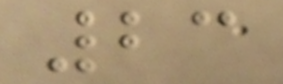23
